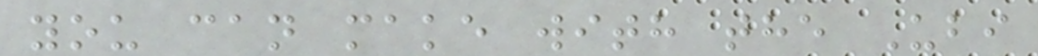you can make with the Ubi
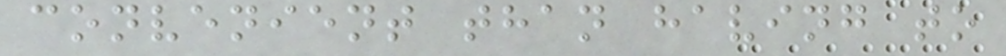convenient than having to
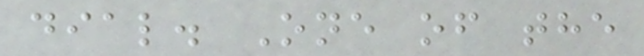dial. One of the
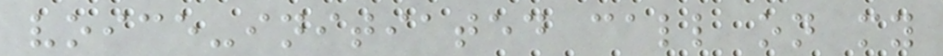voice-initiated call on my
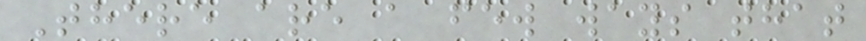There are a few ways that
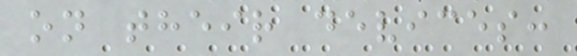on their devices:
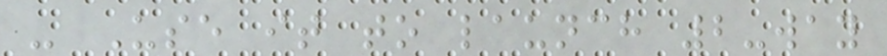- Use it to launch 2-way
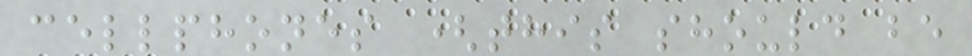cellphones (this should be
